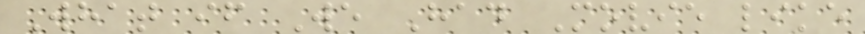What if We Had Movie like
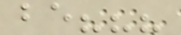be???
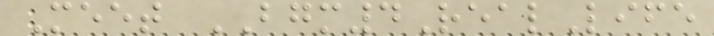Meet BGM4RealLife
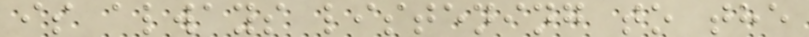is always listening to the
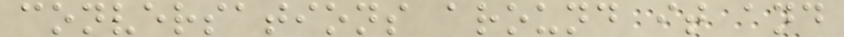conversations around it and
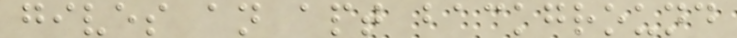gives an apt background
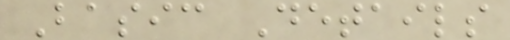Basic Details
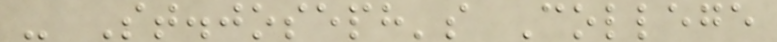- St.joseph's College
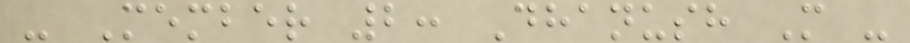- Member 2: Dhanush M -
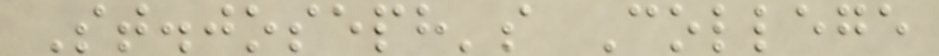St.joseph's College
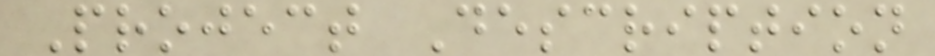Project Description
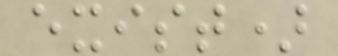exist)
